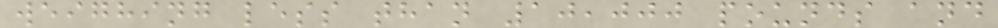weighing less than 10,000 pounds and
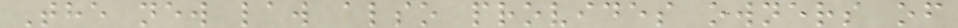The new law also provides owners of
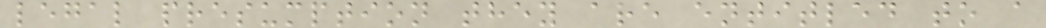legal presumption they are entitled to a
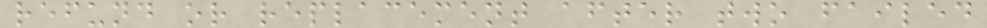refund or replacement after two failed
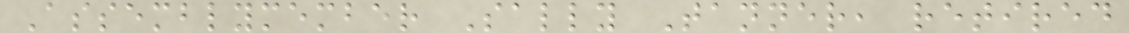Assemblymember Sally Tanner, retired
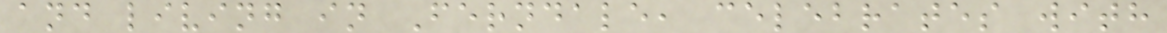and living in Ferndale, celebrates with
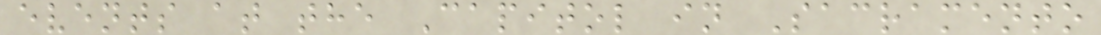events at the Capitol in Sacramento
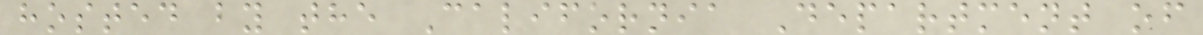hosted by the California Department of
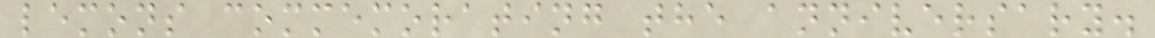lemons commemorating the anniversary.
